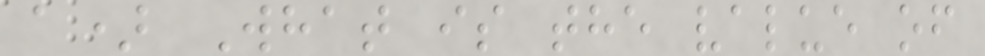a) What is the value of
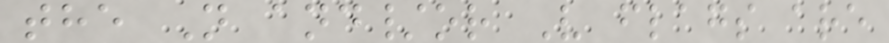the N and/or V flags are
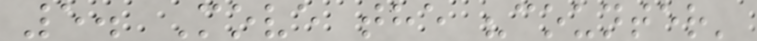5. Move the "counter'
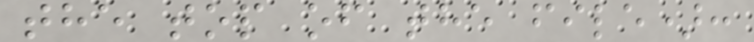the top of the file):
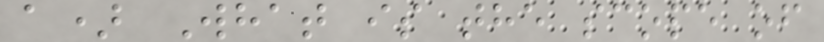a) What is the scope of
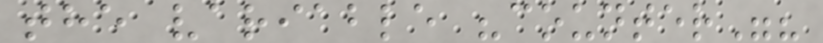the variable "counter"?
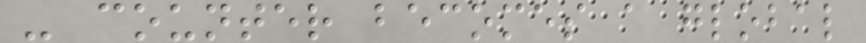- counter becomes a global
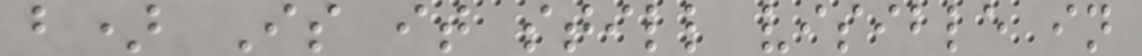b) Is it still visible in
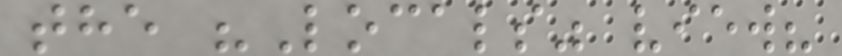the "Locals" view?
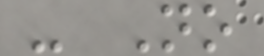- No
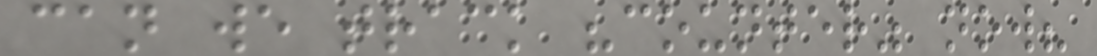can we track "counter" now?
